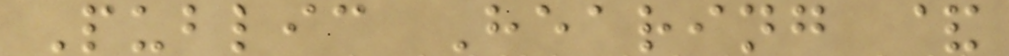Public Hearing &
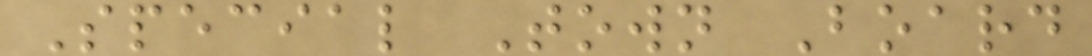Special Town Board
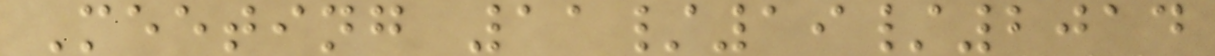Meeting 11/19/2014
